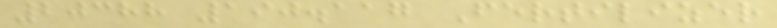20388 190.117 Fertilizer
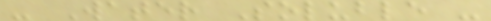- Water Soluble -
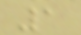1
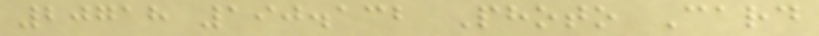20718 190.132 Photo Card
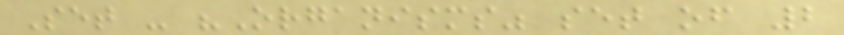Set - "Organisms" set of 2
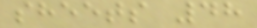sheets 48
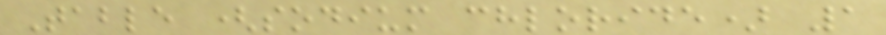Table (sodium chloride) 1
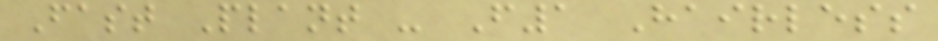Fast Plant - F1 Hairless
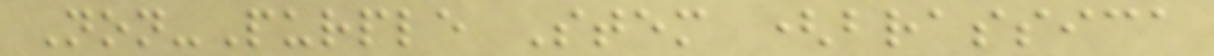Non-Purple Stem (brassica
